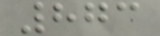873
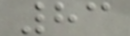83
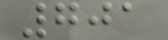701
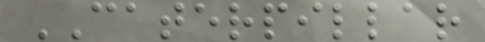CATERPILLAR
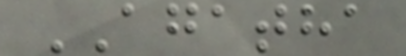AGATHA
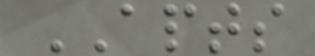APTS
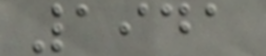1941
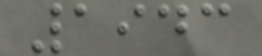1943
